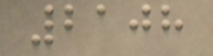2108
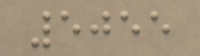5055
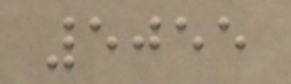5055
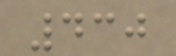430
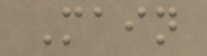Main
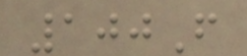100F
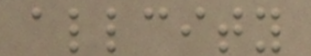allcity
